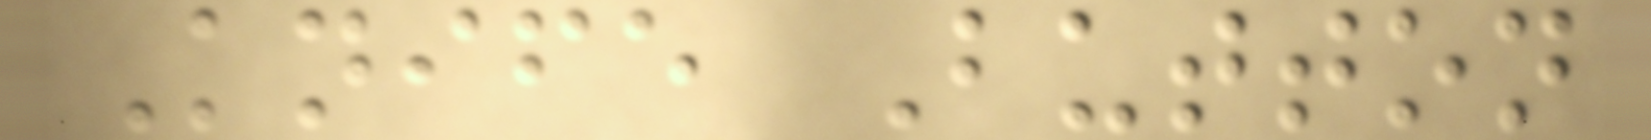Knife Button
